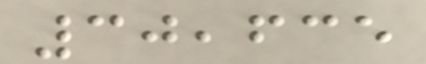30,635
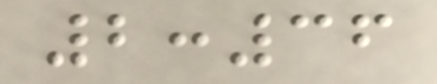2:36
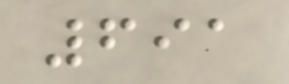691
